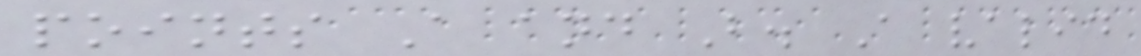points A and B. A valid
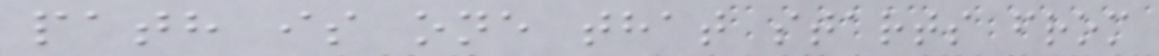path is one that starts from
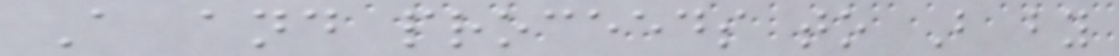A and proceeds to B by
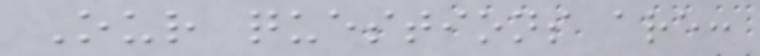Our questions are:
